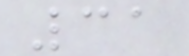31
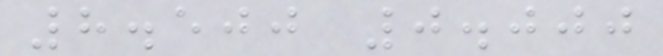8.500 0.000
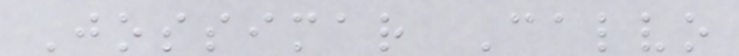Jossimar Calvo
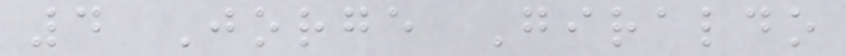4 Jorge Giraldo
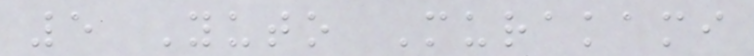5 Yuto Murakami
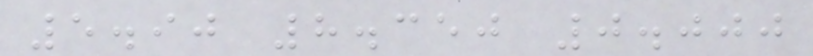5.90 8.350 0.000
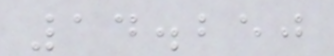14.250
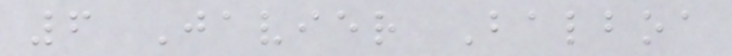6 Javier Balboa
